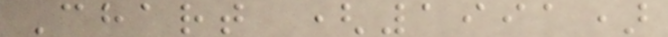Chart (1991)
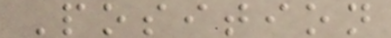Position
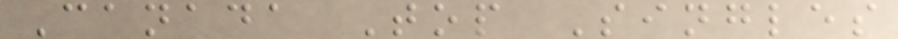Canada Top Singles
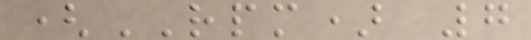(RPM) 7
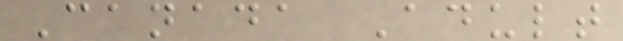Canada Adult
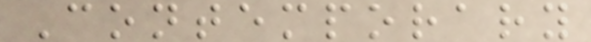Contemporary
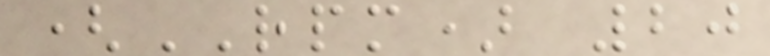(RPM) 20
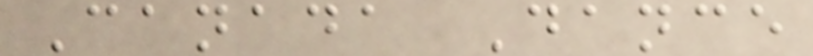Canada Dance
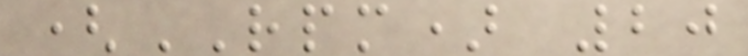(RPM) 20
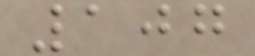107
